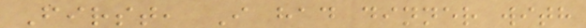First, I had dinner with
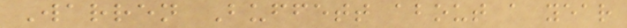Warren Buffett about a year
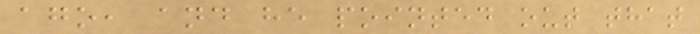ago, and he pointed out that
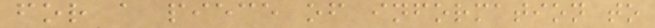for a piece of information to
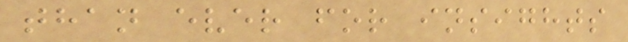than ever for insights
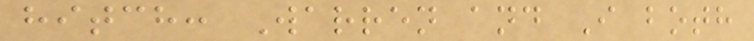hitch: Warren and I both
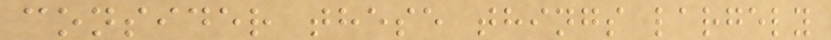consider these things largely
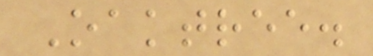Oaktree.
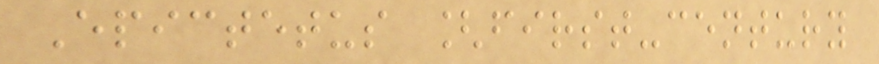Epictetus [first-century
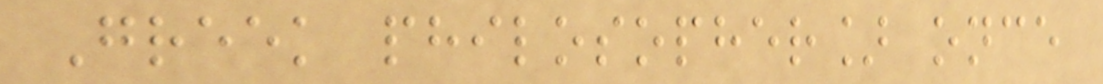Greek philosopher] once
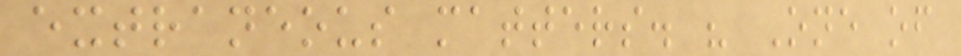extraneous matters. " One of
